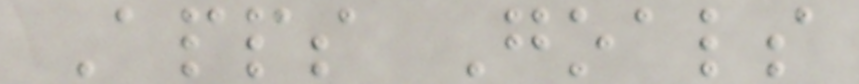Apps Goals
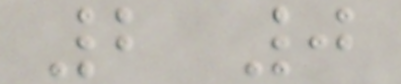2 0
